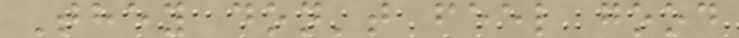They don't feel good
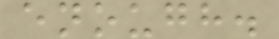enough.
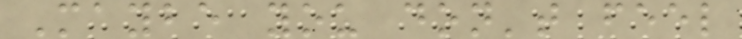Maybe you don't feel
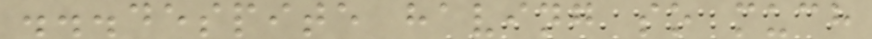...despite having so much
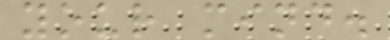your mind.
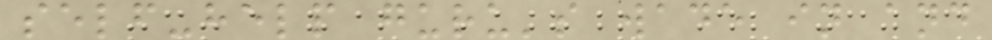self-help guru's wade in and
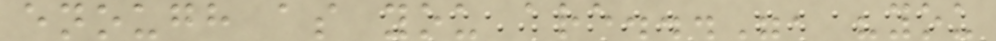enough as you are...", "you
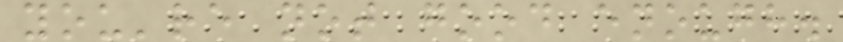you're not good enough.
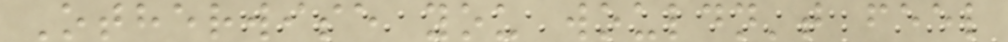Otherwise you wouldn't feel
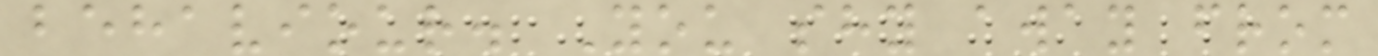behaviour. You shy away from
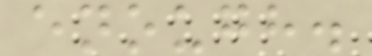enough.
